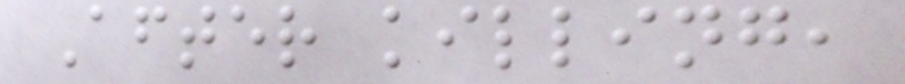After killing,
